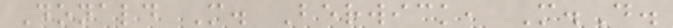Donald M. Berwick, M.D.
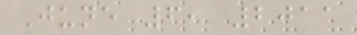June 6, 2011
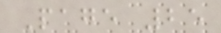Page 25
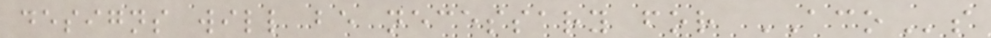designs will be necessary for ACOs
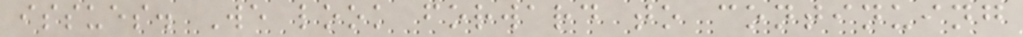issues. We look forward to continuing
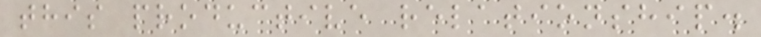this productive relationship.
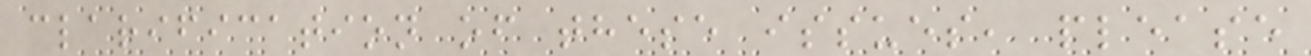clarification of these issues, please
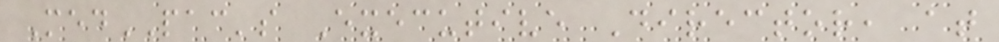MedPAC's Executive Director, at
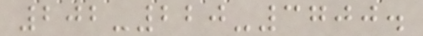202-220-3700.
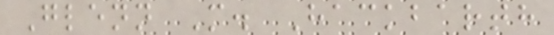Glenn M. Hackbarth
